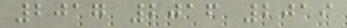2017 2016 2019
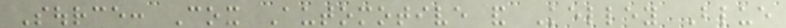Source: Cox Automotive and Kelley Blue
